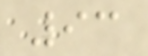93
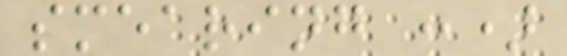smearing :)
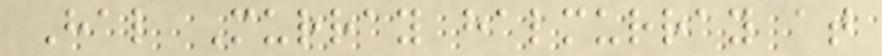Hal Murray halmurray at
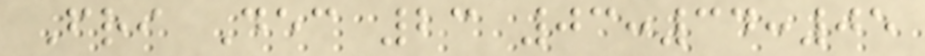Fri Dec 23 03:34:05
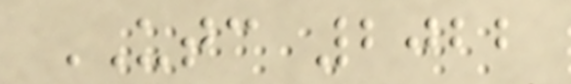UTC 2022
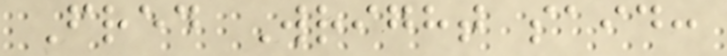Fred Wright said:
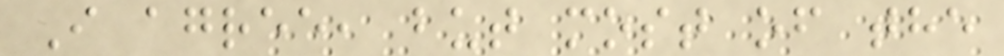I agree, but most of the
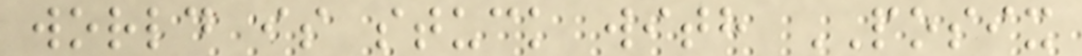world is stuck with POSIX
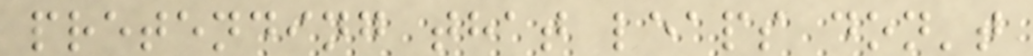pretending that leaps don't
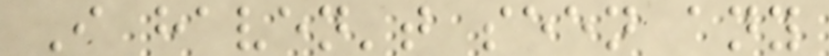I haven't seen any
